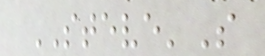STEVE'S
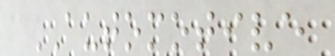AUTOMOTIVE
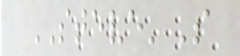STEVE'S
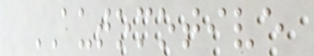AUTOMOTIVE
